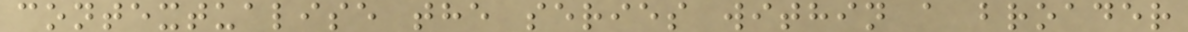contextualise the series within a broader
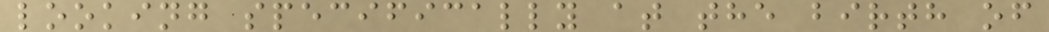looking specifically at the birth of
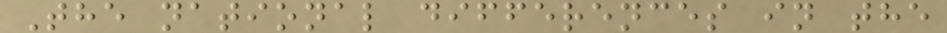The national differences in the
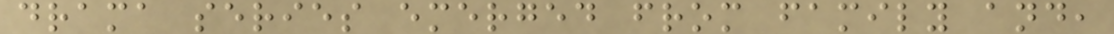drama series emerged from family and,
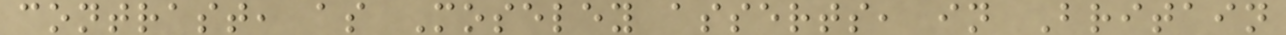contrast, as Moseley asserts, in Britain
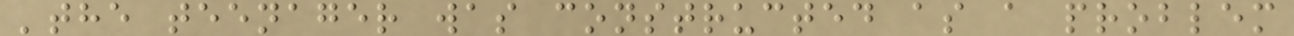'the teenager was constructed as a problem
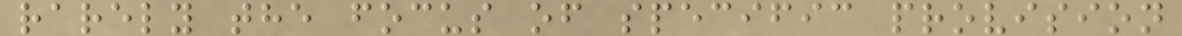rarely the focus of specific provision
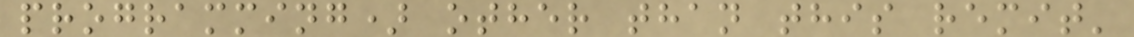programming) other than this remit'
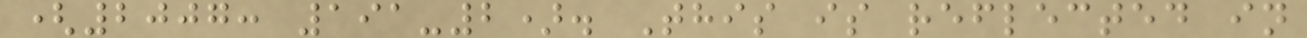(2007: 191-2). This is reflected in
